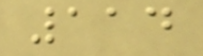114
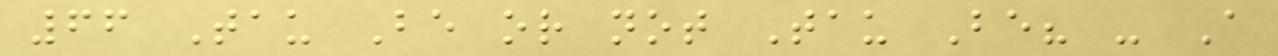66 Tau Be or not Tau Be? - A
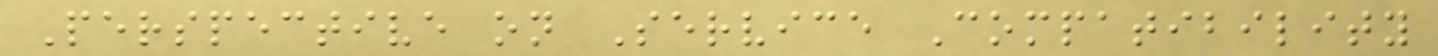Perspective on Service Compatibility
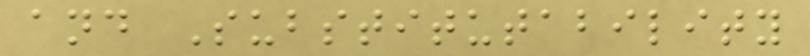and Substitutability
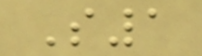S1
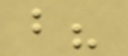b?
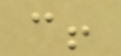c!
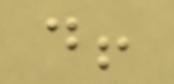d!
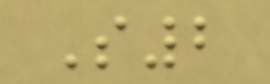S2
